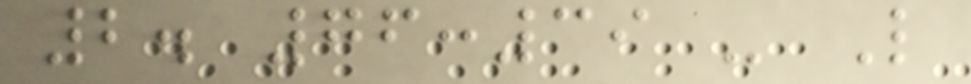2. 76:39 - L
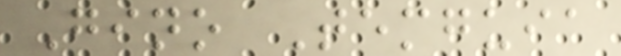Gino Temguia
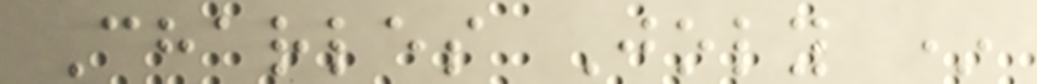Charles Joly *
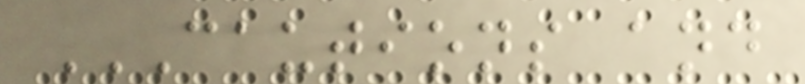CAUTIONS AND
